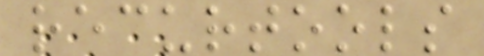recurtools
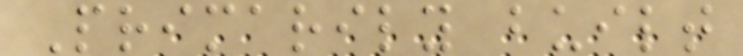Primarily built
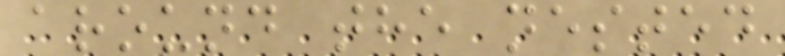around the nested
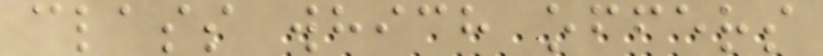class which offers
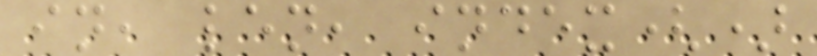in, len, index()
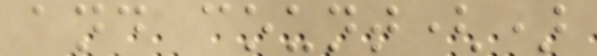and count()
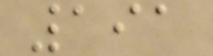191
